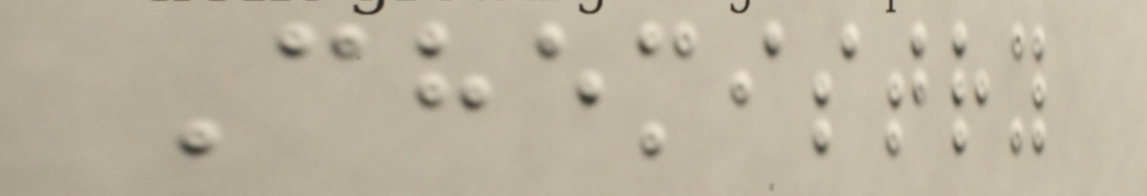Chemistry
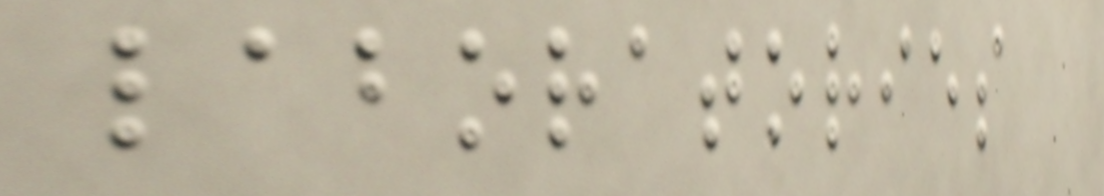laboratories
